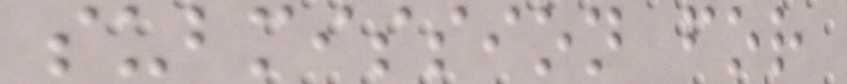submission for
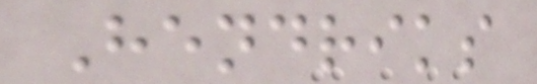Hendriks
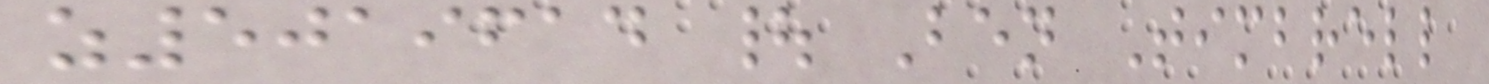z5019614 | Ben Timbrell
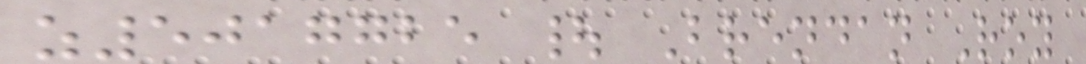z5017725 | Brendan Roy
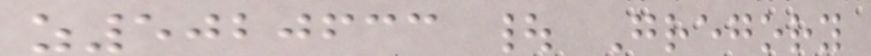z5020633 | Gregory
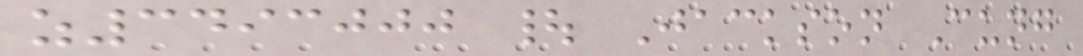z3493000 | Jackson Cung
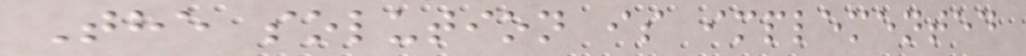The solution is implemented
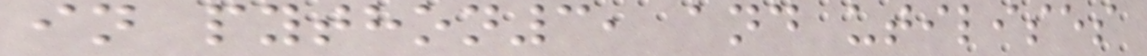in python3, and utilises
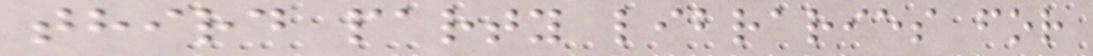third party libraries for
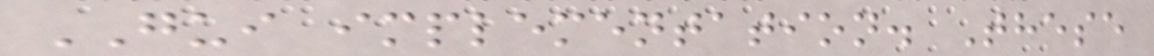GUI implementation. These
